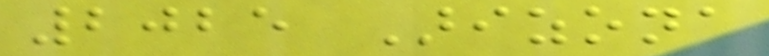2025 Arizona
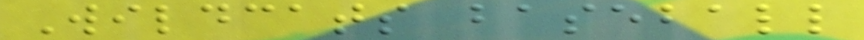Wildcats baseball
